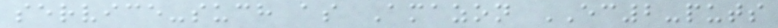service-such as Amazon EC2-puts
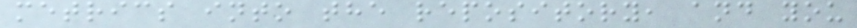metrics into the repository, and you
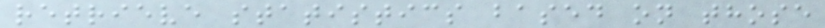retrieve statistics based on those
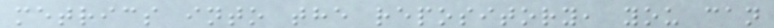metrics into the repository, you can
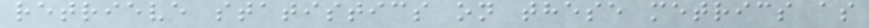retrieve statistics on these metrics as
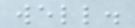well.
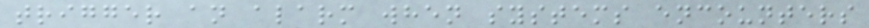trigger an alarm when systems encounters
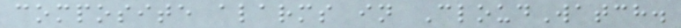composite alarms in CloudWatch.
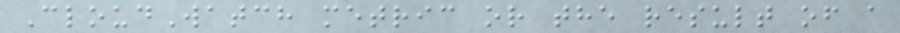CloudWatch metric or the result of a
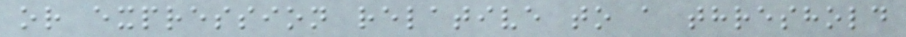or expression relative to a threshold
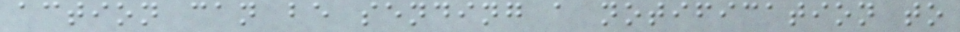action can be sending a notification to
